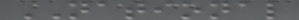NATIONAL
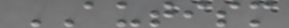AUTISM
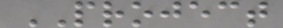PROJECT
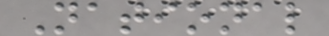National
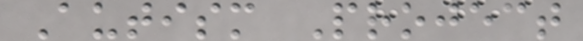Autism Project
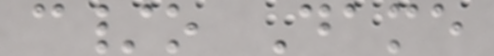c/o Dame
